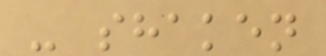- shaken
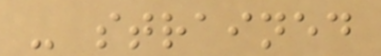- strained
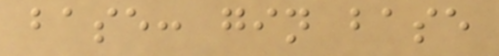base: gin base
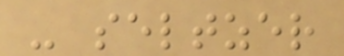- seltzer
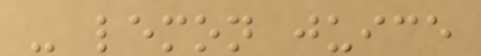- lemon juice
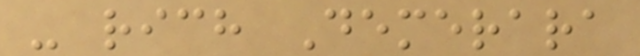- rich Demerara
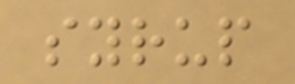syrup
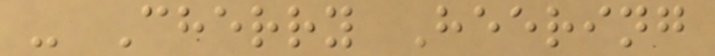- Cherry Heering
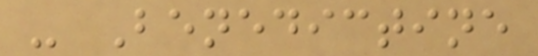- Benedictine
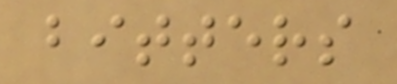bitters
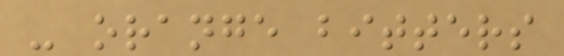- orange bitters
